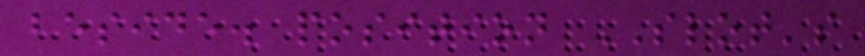beside. position SLOT's
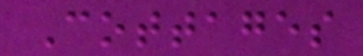Cottages
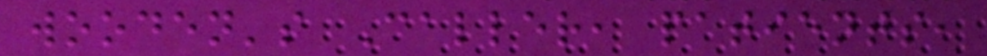wooden's Caller, patients,
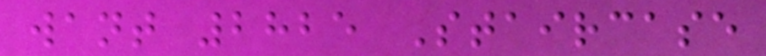want 2825 Staircase
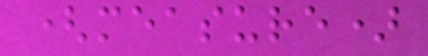(measure)
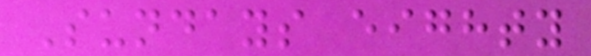Sundays eighty
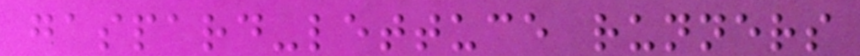gaspard-lettuce runners
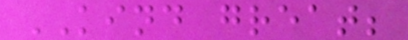KIND great;
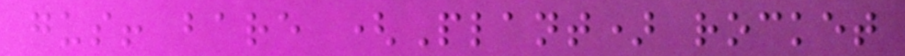gus! bare (Plant) rocket
